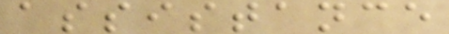assistance
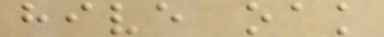hive oak
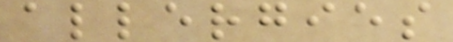allergies
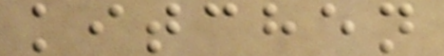kitchen
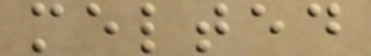melted
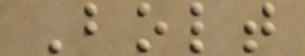Bolt
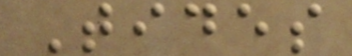Tides
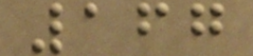167
